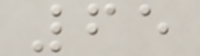65
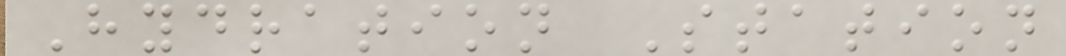Hydration Station
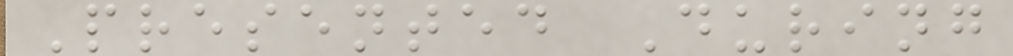Presented During
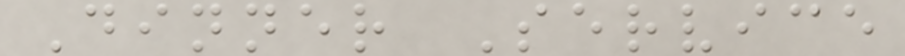Dinner Service
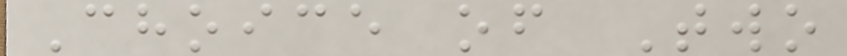Choice of Two
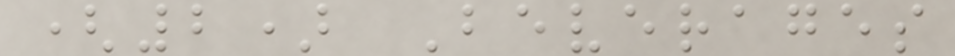(2) Beverages
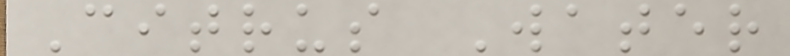Citrus Water
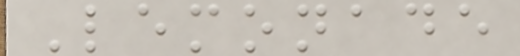Lemonade
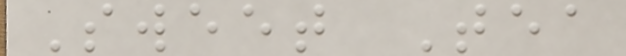Sweet Tea
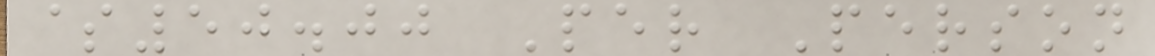$50.00 Per Person
